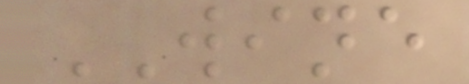WINE
